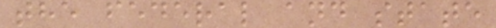the federal and state
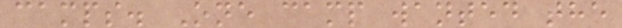camps. One camp wanted the
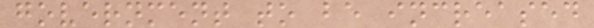government to be increased
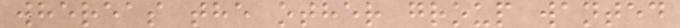whereas the other group wanted
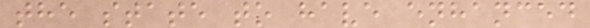the state to have enhanced
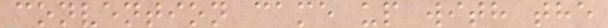convention came up with the
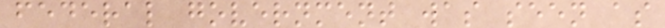federal government was seen as
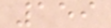159
